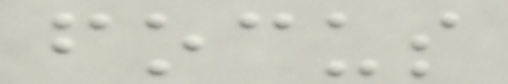focus
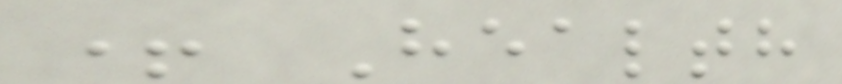+ Health
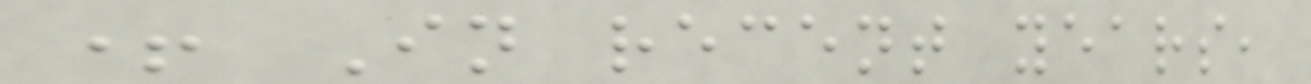+ In recent years,
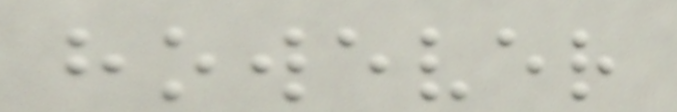however
